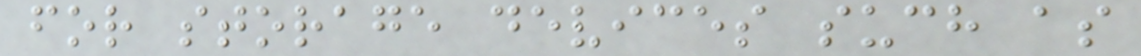for storage devices such as
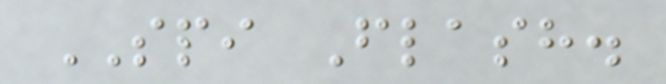SPI Flash.
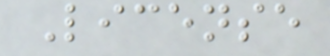License
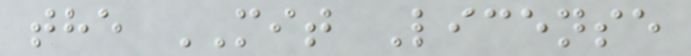the MIT License
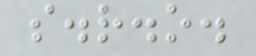s.r.o.
